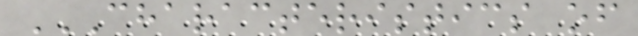CHARACTERISTICS OF
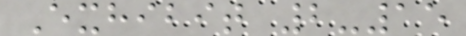Exhibit 2-15
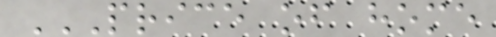PRICE OF HOME
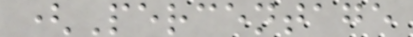(Percentage
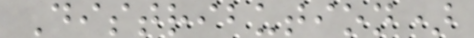Distribution)
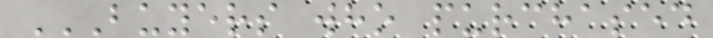BUYERS WHO PURCHASED
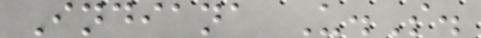Indiana U.S.
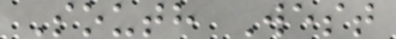South West
